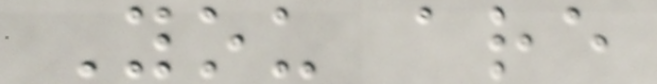You are
